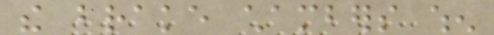the brake chambers when
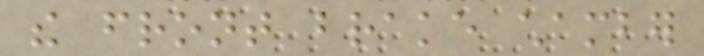the front brake chamber
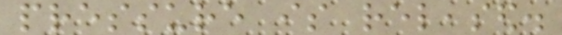pressure is released.
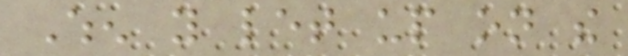When you let up on the
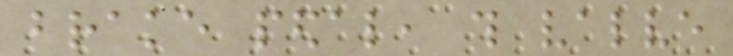brake pedal, this valve
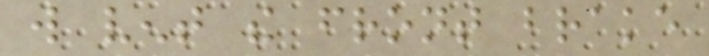will vent the front brake
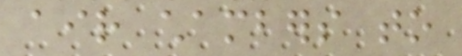air chambers to
